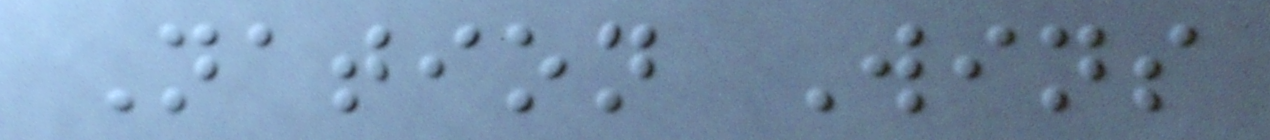Nation Wins
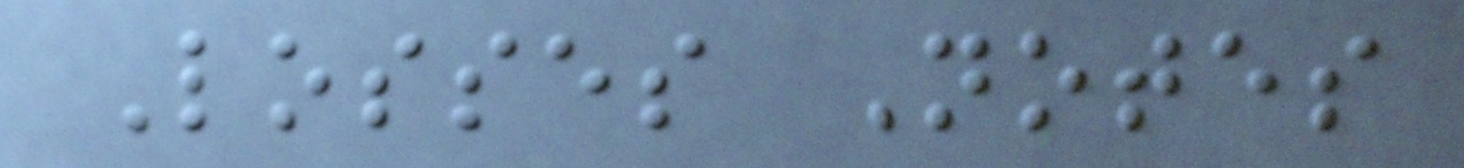Losses Notes
